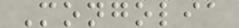Mongolia
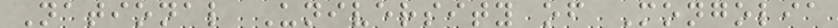National University of Mongolia
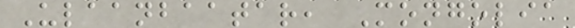Ulaanbaatar, Mongolia
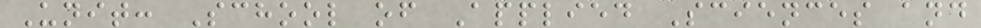Unit: School of Applied Sciences and
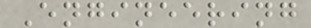Engineering
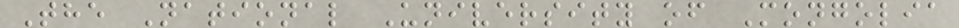The National University of Mongolia
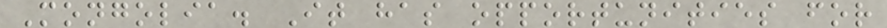Mongolia. It has opportunities for
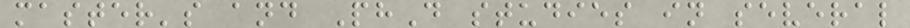master's and PhD studies in several
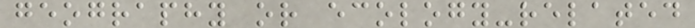geography or ecology-related
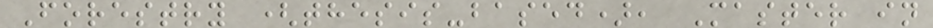Forestry (thesis-based), Master in
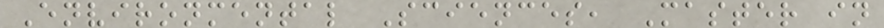Environmental Sciences, Master in
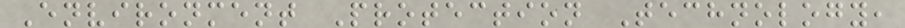Environment Protection Technology,
